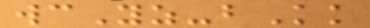wcYz-bKk
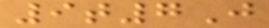9t7J
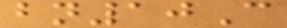bn10C
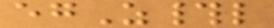egZ#l
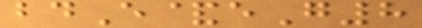bdE&eG8
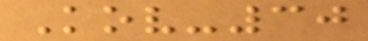Kov-30
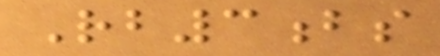Rb3bs
